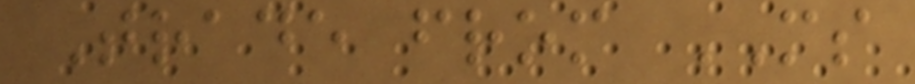Trade from MS
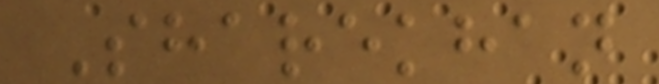Sharekhan
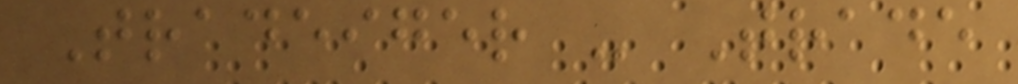Tradeiger - Trade
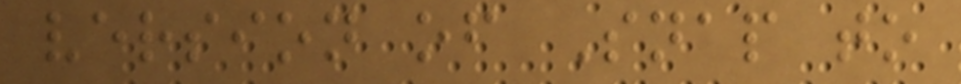version of Snap to
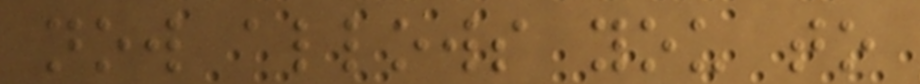now allows you to
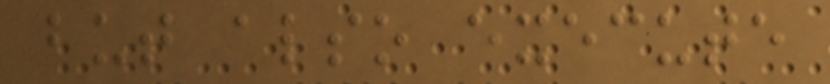but also execute
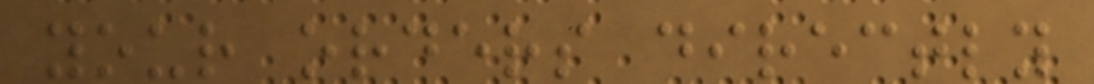your orders directly
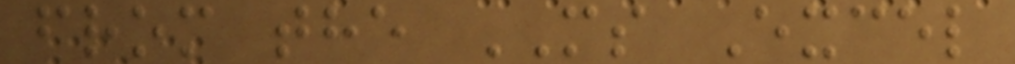from the MS Excel
